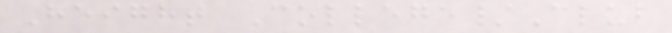Height College/Club
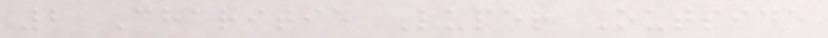2 Charitie Luper Outside
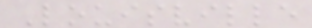Louisville
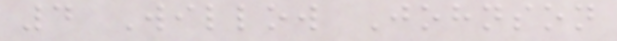4 Willow Johnson
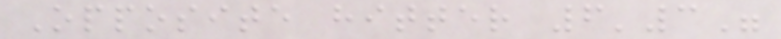Opposite hitter 6'3"
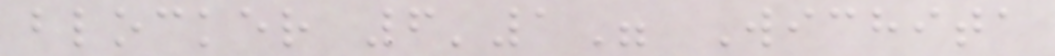blocker 6'1" Wichita
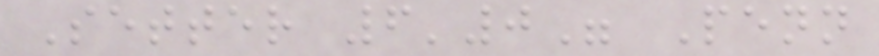Setter 6'0" Penn
